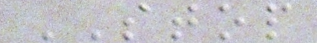STOP
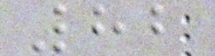82
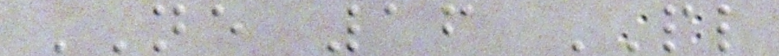NE 16 PL
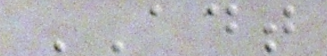ADT
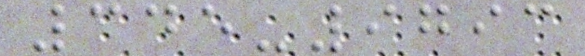345-9793
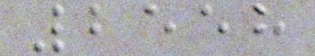2558
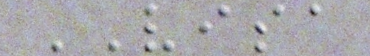VISA
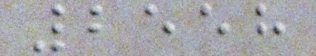2558
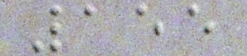155
